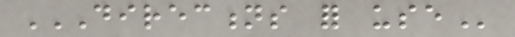DIRECTIONS FOR USE
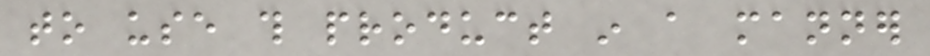to use this product in a manner
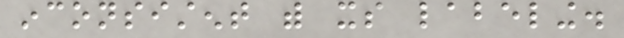inconsistent with its labeling.
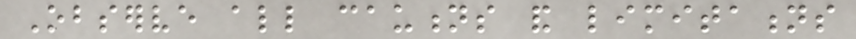Observe all cautions and limitations
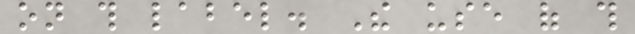on this label. The use of this
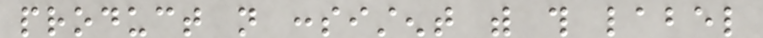product not consistent with this label
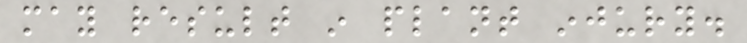may result in plant injury.
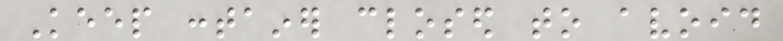Keep container closed to avoid
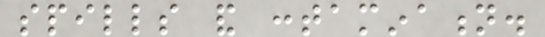spills and contamination.
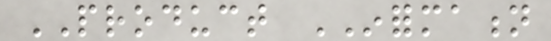PRODUCT INFORMATION
